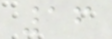16
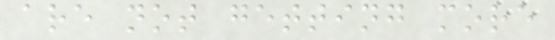are not getting more
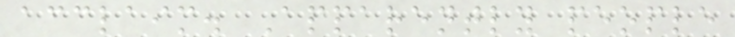acclaim. Apparently people
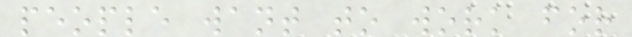people want to work for
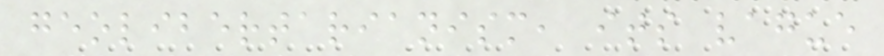geolibertarianism, its vague
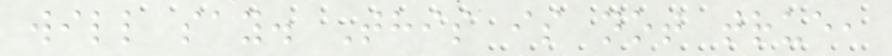will say. This is not true,
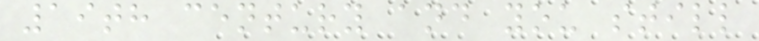19th century and you still
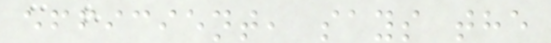efficient, says the
